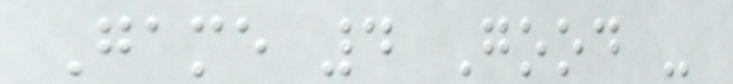Game 4 Good -
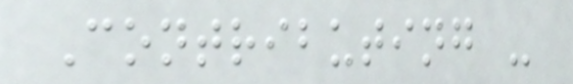Contributing -
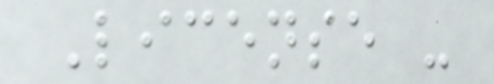License -
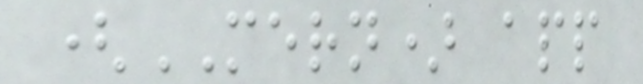(MERN) app
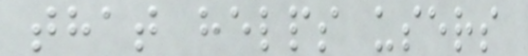that helps users
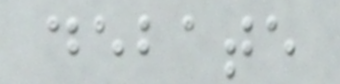debate
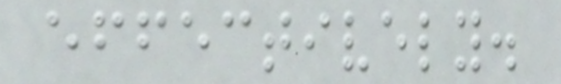effectively.
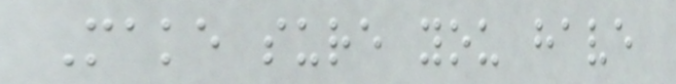Make sure you have
